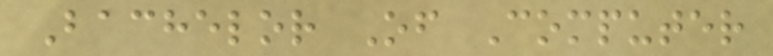Bachelor Of Computer
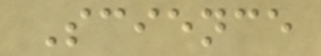Science
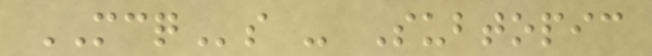MCQs - Subtopic
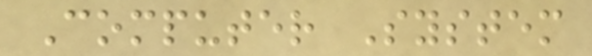Computer System
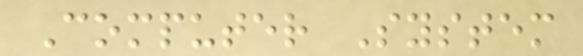Computer System
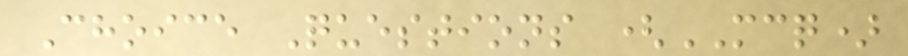Choice Questions (MCQ)
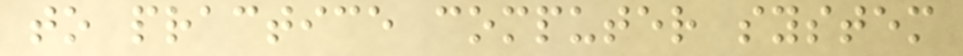to practice computer system
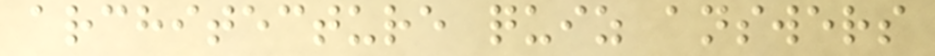architecture quiz answers
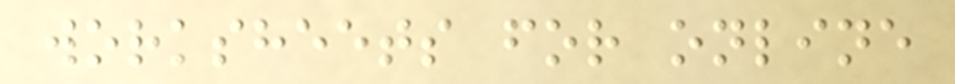worksheets for online
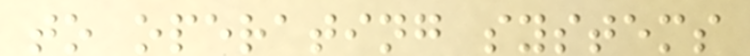to operating systems
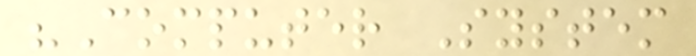"Computer System
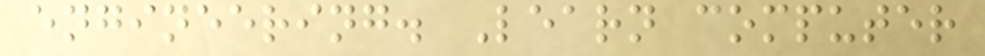engineering. Learn computer
